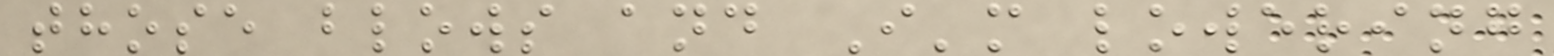those blows and I'm lowering
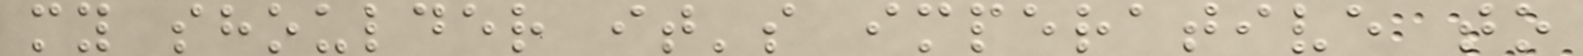my shoulder it's imperative to
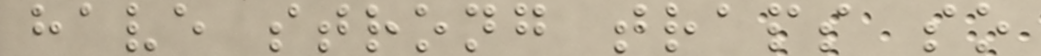have strong traps so
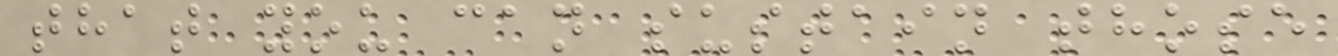that you can sustain those
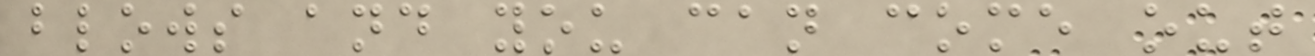blows and you can come out
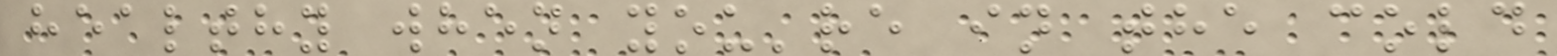healthy when you're in the cold
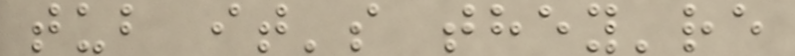tub it's they're
